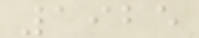1925
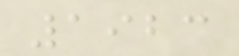1923
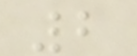2
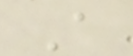A
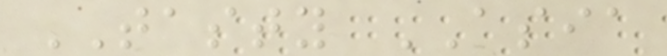TASTY ASIA
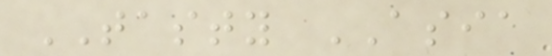TASTY ASIA
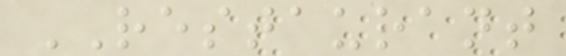RESTAURANT
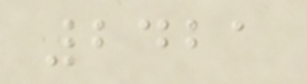2421
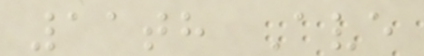11th Ave
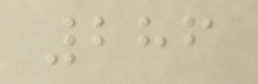286
